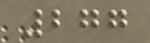277
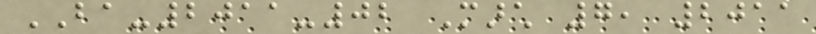BA-2011-02 March 7, 2011
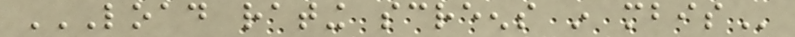LOAD RATING SCREENS IN MBIS
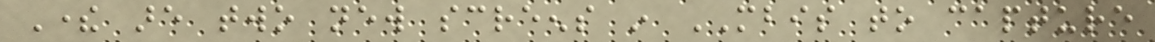There are two new screens in MBIS to capture
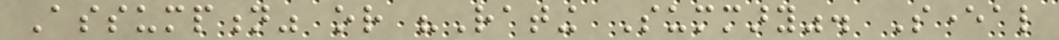Assumption" or "Rating Summary". Several
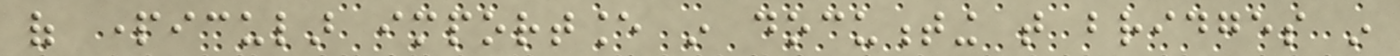of particular importance in documenting that bridges in
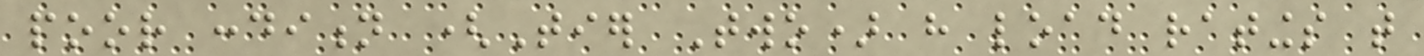poor condition (Tier Two) have load ratings that
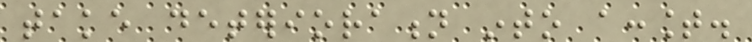take deterioration into account.
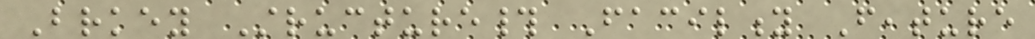Brkey Structure# Facility Feature
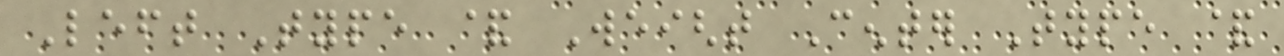Left Type & Weight Center Type &
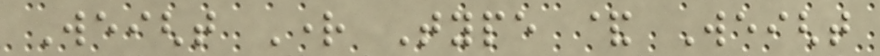Weight Right Type & Weight
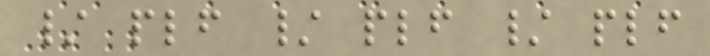/ plf / plf / plf
